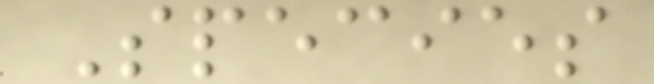Species
